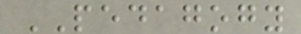PEDAGOGY
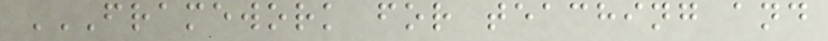FRAMEWORK FOR TEACHING AND
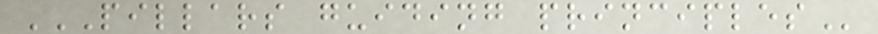PILLARS GUIDING PRINCIPLES
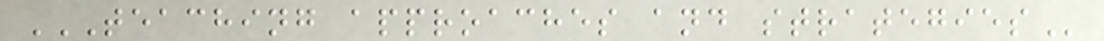TEACHING APPROACHES AND STRATEGIES
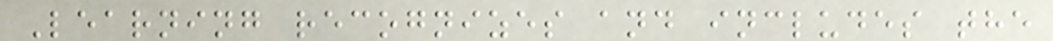Learning recognizes and includes the
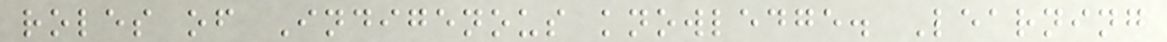roles of Indigenous knowledge. Learning
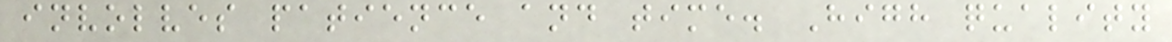involves patience and time. High quality
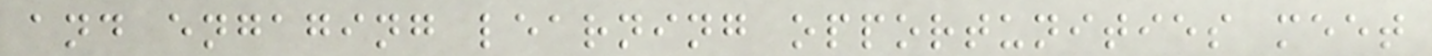and engaging learning opportunities meet
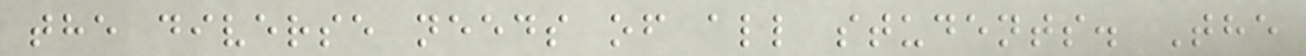the diverse needs of all students. The
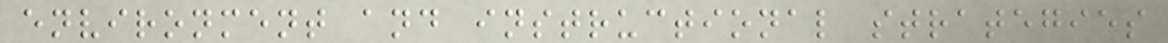environment and instructional strategies
